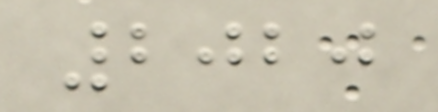2020
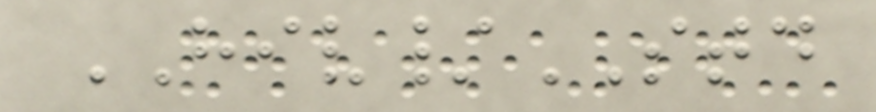HIV/STD
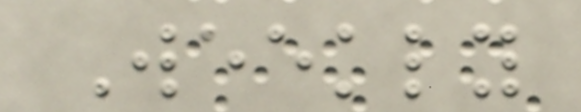Weekly
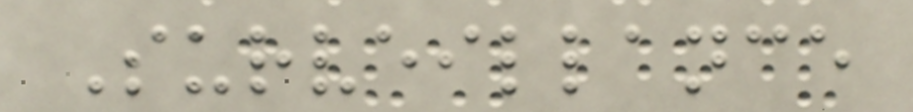Surveillance
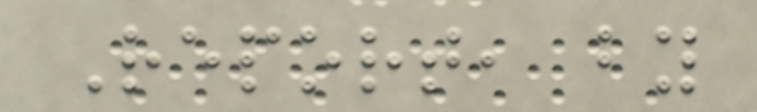Report, by
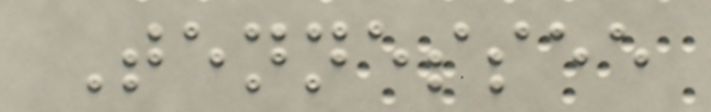Tennessee
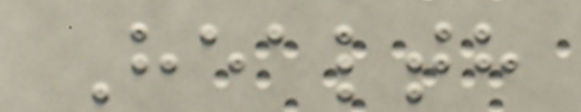Health
